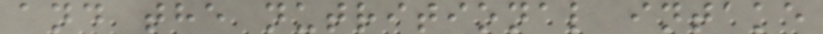and the nutritional intake
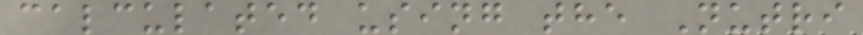calculated using the Nutri
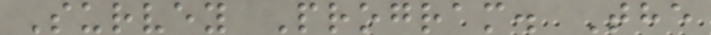Survey Program. The
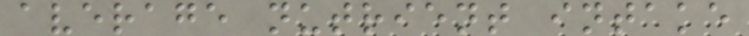average nutrient intake
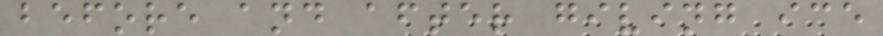before and after giving ice
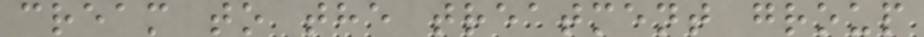cream to the treatment group
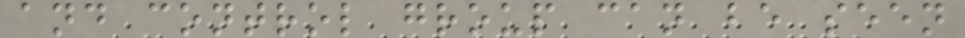and control group can be seen
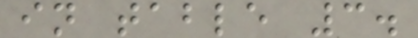in table 3.
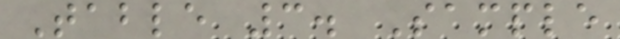Table 3. Sample
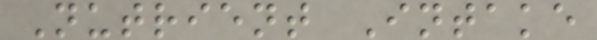Nutrient Intake
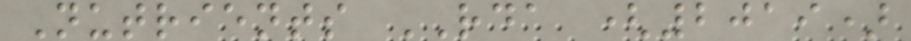Nutrients RDA (2019)
